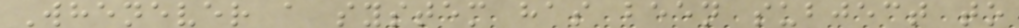Whenever a system has been subject to
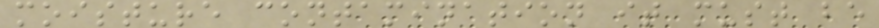moisture contamination it must be
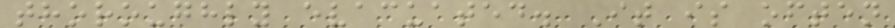thoroughly evacuated. It is often
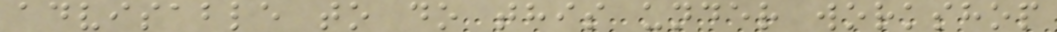advisable to do this under workshop
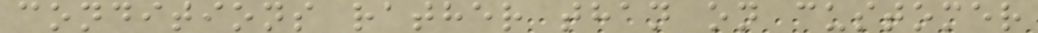conditions rather than on customer
